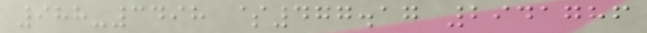988-3498 $477.17 2941786
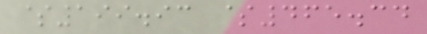$199.93 $465.34
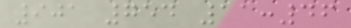901 754 11:46
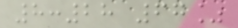8:28 67%
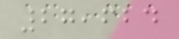27,624
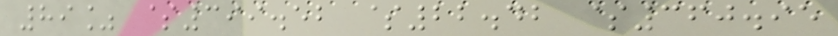89% $399.52 $22.42 $360.95
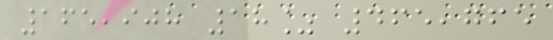165,908 18% 465,765
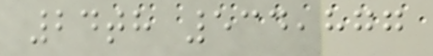24th 534,877
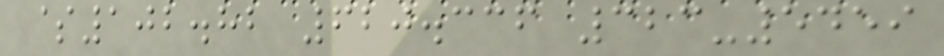$102.82 620.336 323-5459
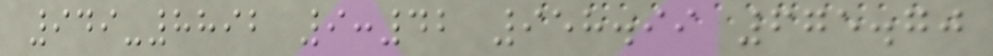949-8892 9:42 958.99 675.70
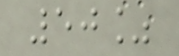50%
